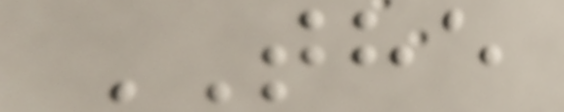THE
